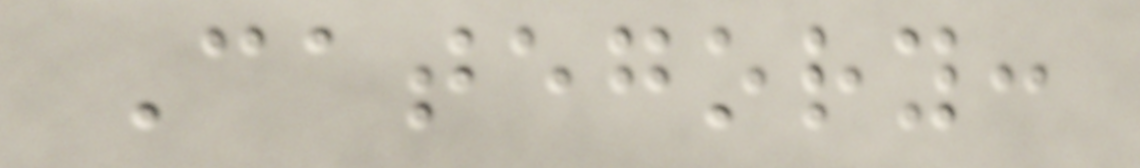Category:
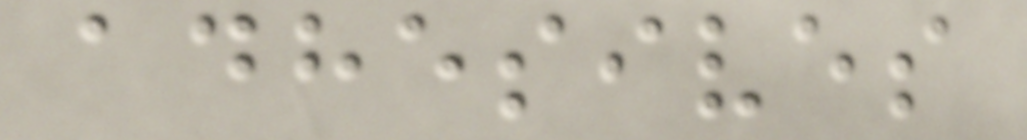adhesives
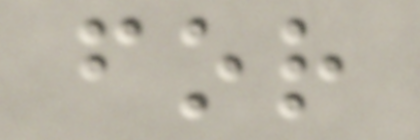for
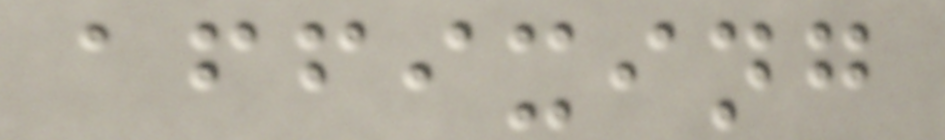affixing
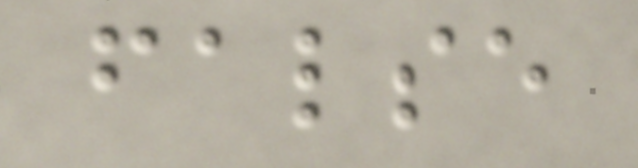false
